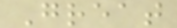Great
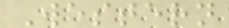Western
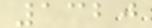1320
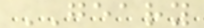GEARY
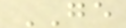GE
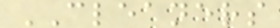CLEANERS
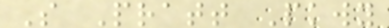S Pratt Pkwy
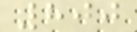800
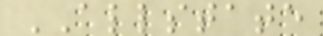ALLSTATE
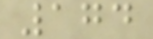174
